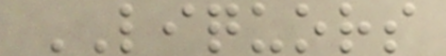LIQUORS
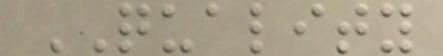QUALITY
